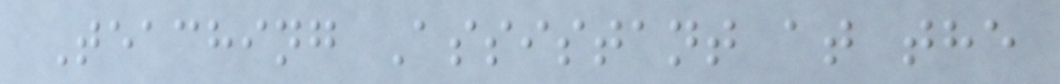Teaching Assistant at the
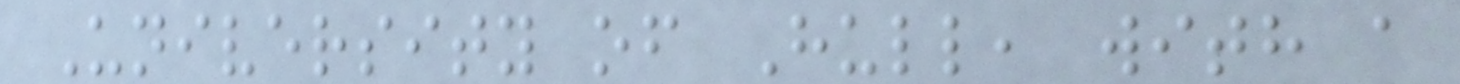University of Hull, with a
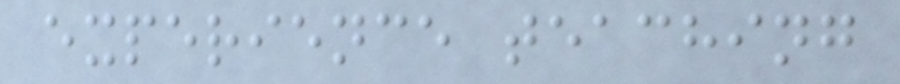experience teaching
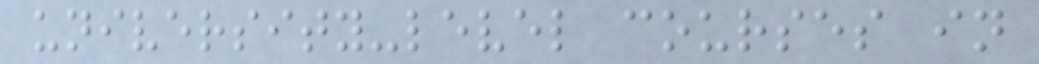university-level courses in
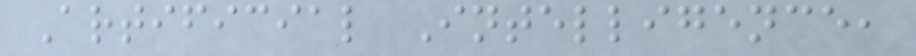Artificial Intelligence,
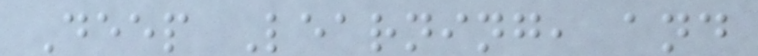Deep Learning, and
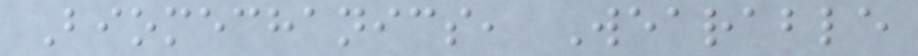Biomechanics, Wearable
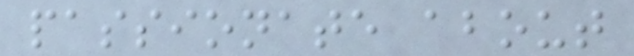passionate about
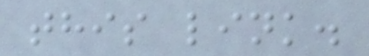this link.
